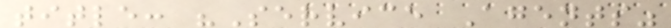title: "Service Agents"
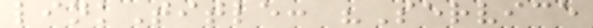linkTitle: "Service
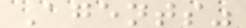Agents"
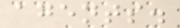agents.
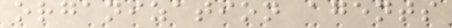organization agents
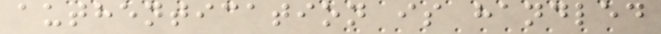authentication is handled
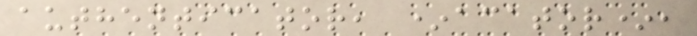authenticator, *acator*,
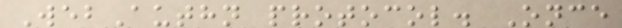WebAuthn protocol. Once
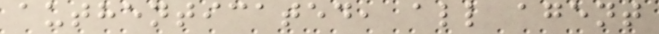authenticated, all agent
